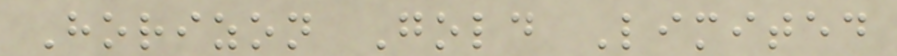Horizon Gold Limited
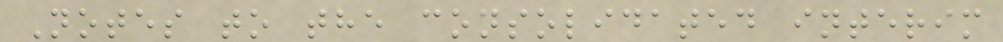Notes to the consolidated interim
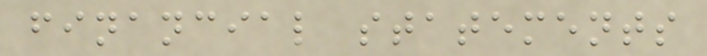financial statements
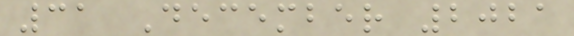31 December 2021
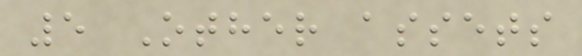5 Other assets
